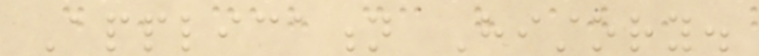Application History.
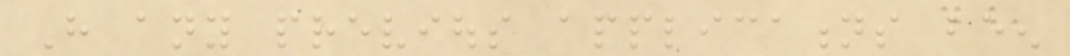Have any previous applications been
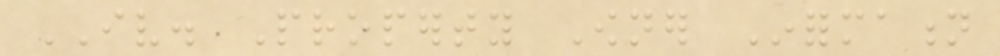IV. Property Owner Information
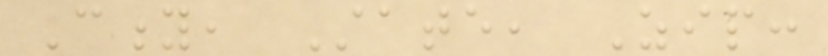City, State, Zip:
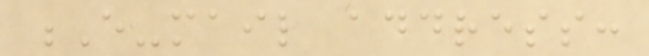E-mail address:
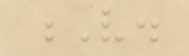V.
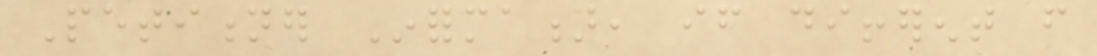Petitioner Information, if different from
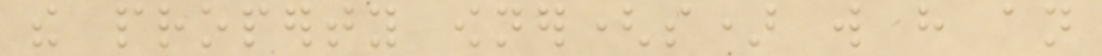the property owner(s) will have an
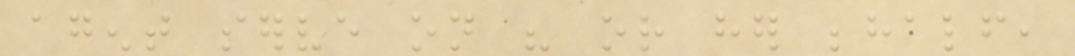agent serve on his or her behalf,
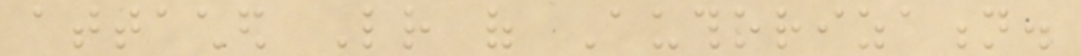attached Letter of Authorization.
